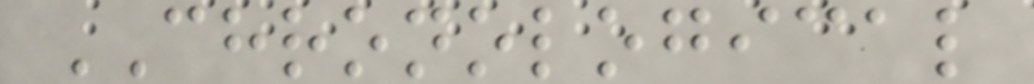CHRONOLOGICAL
